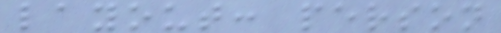layout: person
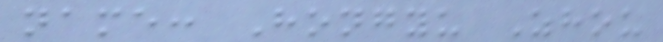name: Hongyu Zhou
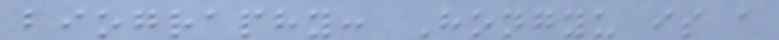biography: Hongyu is a
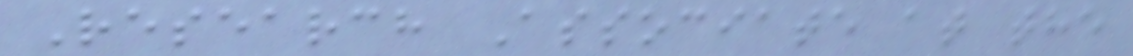Research Associate at the
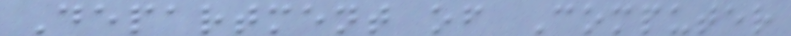Department of Computer
